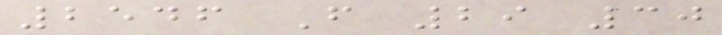2546 F 29 30
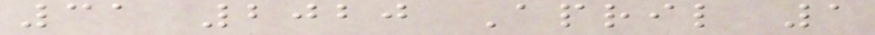31 2020 April 1
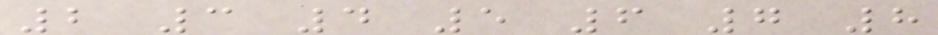2 3 4 5 6 7 8
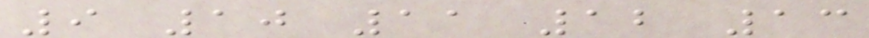9 10 11 12 13
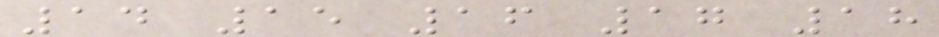14 15 16 17 18
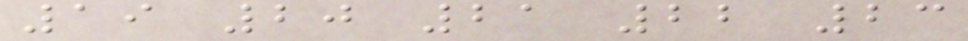19 20 21 22 23
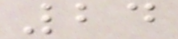24
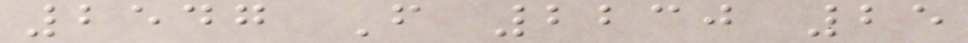2547 F 2230 25
